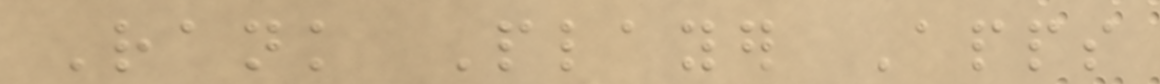Rank Player Apps
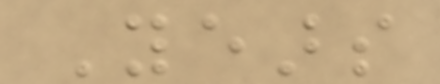Years
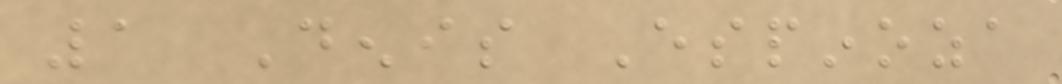1 Denis Espinoza
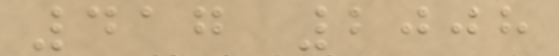417 2008
